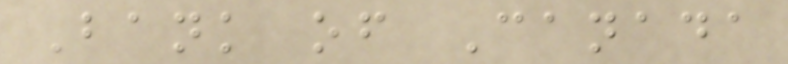Bank of Canada
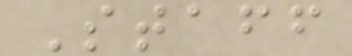Staff
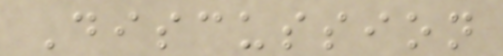Discussion
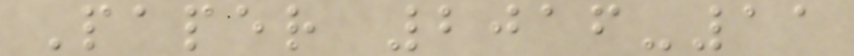Paper 2016-11
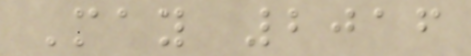May 2016
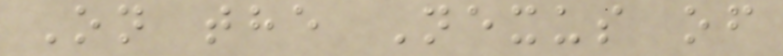On the Nexus of
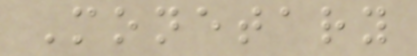Monetary
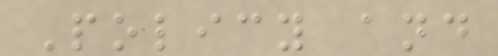Policy and
